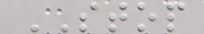STOP
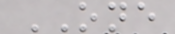ONE
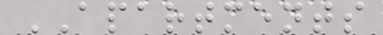APARTMENTS
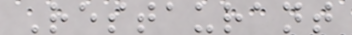Restaurant
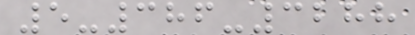5-386-3288
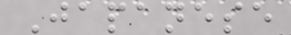Japanese
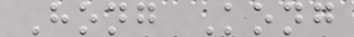Hong Kong
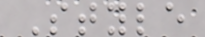Style
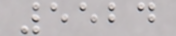5524
